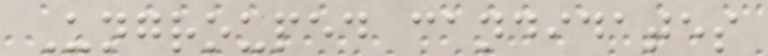Ungrouped candidates
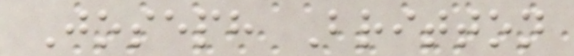Joseph Britton
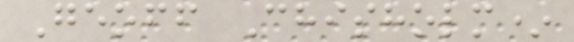Geoff Chisholm*
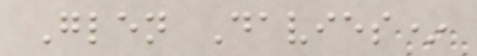Glen Davies*
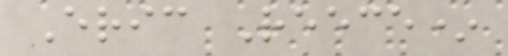Eric Reece*
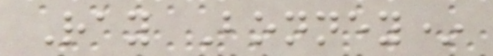Ray Bonney*
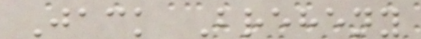Jack Breheny
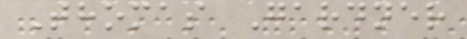Thomas Gardner
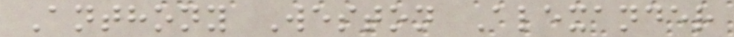Anthony Weston Alexander
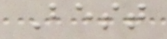Best
